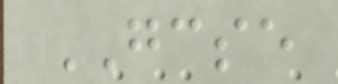GCSE
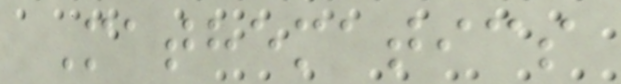Mathematics
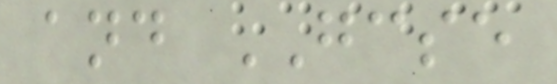and GCSE
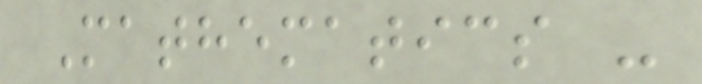Mathematics -
